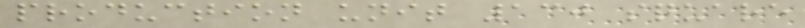production unit 130 square
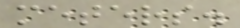meters.
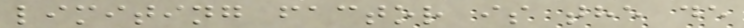limiting factor is the de
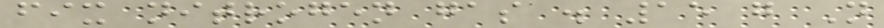fix nitrogen gas . 15 g N
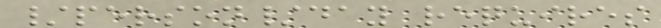/person/day requires
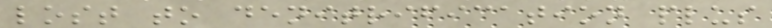lost to denitrification plus
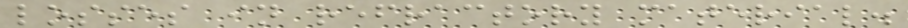losses in refractory material.
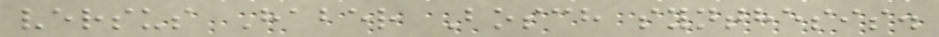versus Haber Bosch synthesis.
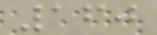160
